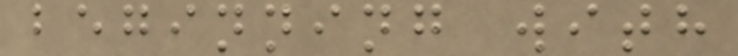beginning with
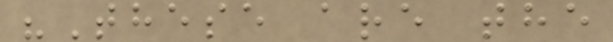"These are the
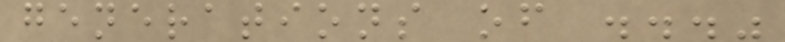generations of ..."
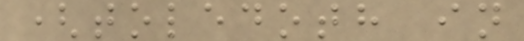(toledoth in
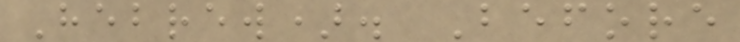Hebrew). Before
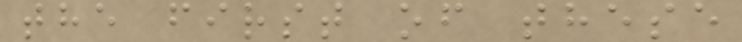the first of these
